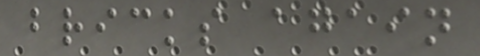bricks again
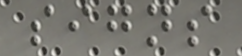signs
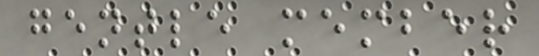gentle member
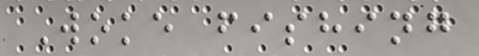Woke fishing
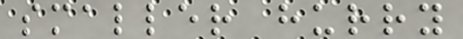smaller hurry
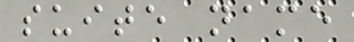suite name
